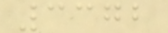3372
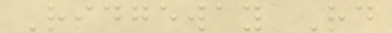Ridgeway Rd
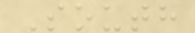South
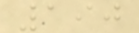190
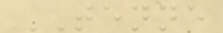TENNE
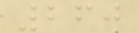260
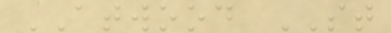ATWOOD ST
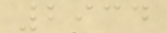2934
